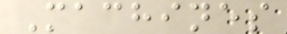Machines
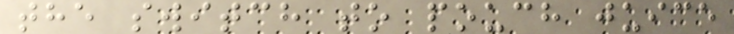the switch to pouch juice
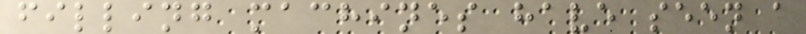filling machines have seen a
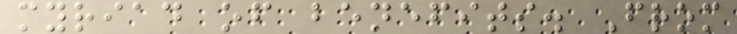myriad of benefits. From
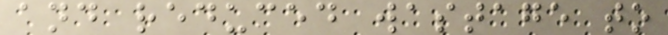and reduced wastage to
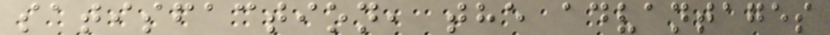satisfaction, the advantages
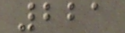221
